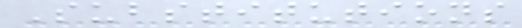Substitutions
